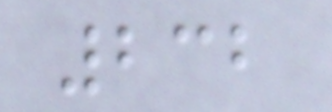232
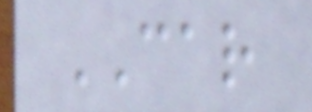CAR
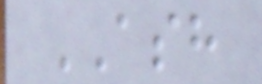ASH
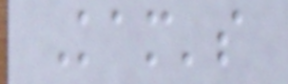Kam's
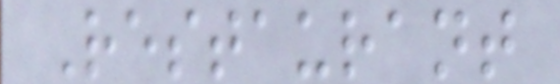Restaurant
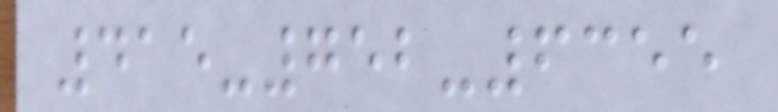415-752-6355
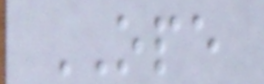OPE
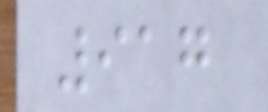917
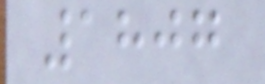1807
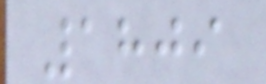1809
